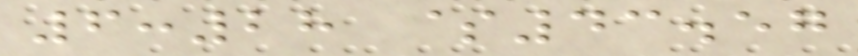6:28 $43.57
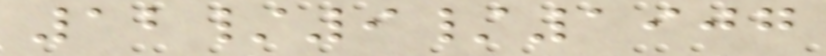12/9/1907
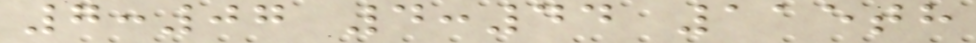7:07 4:44 115th
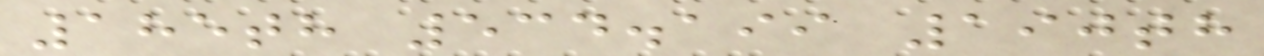185th 534.199 190th
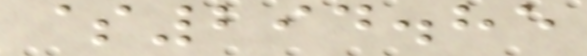$294.85
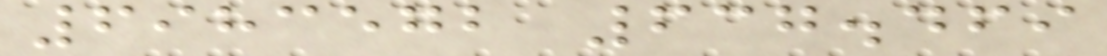6983572 637.469
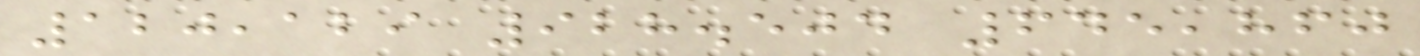120,129 928.504 645,860
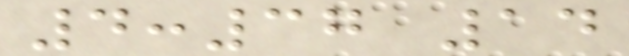4:37 14
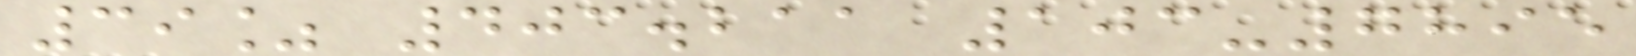39% 403.211 103-7895
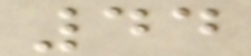44
